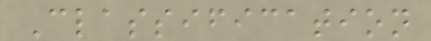Classification
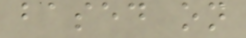based on
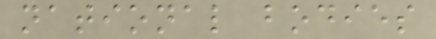national bodies
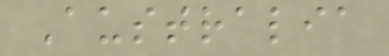Australia
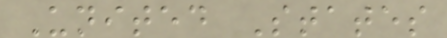United States
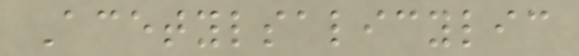Acetylsalicylic
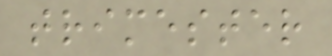trimester
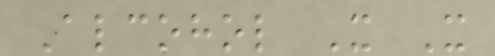Alcohol X X
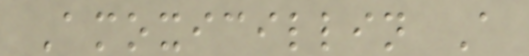Amoxicillin A
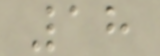18
